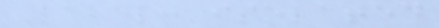Label: isolated
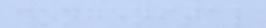congenital
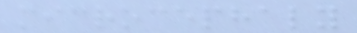microcephaly
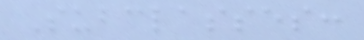Subclasses:
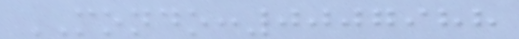MONDO:0007988
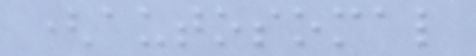(autosomal
